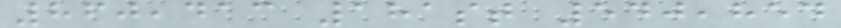860,413 181st 540,854
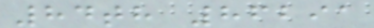84th 86291
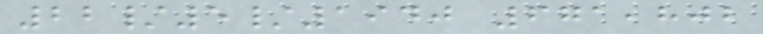22/5/1940 671,802
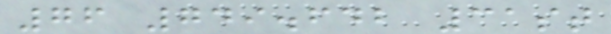76 749.642 31st
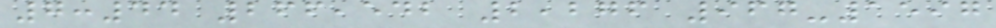7:44 266,542 2,276 967-1597
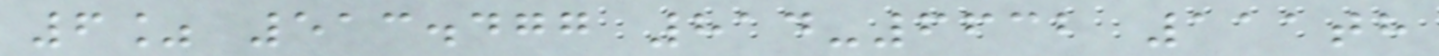6% 513.477 814-6632 111th
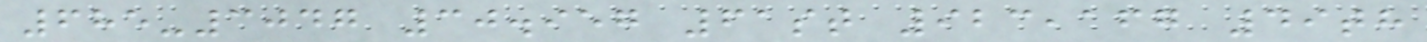685-3047 30.957 61st 923,167 49th
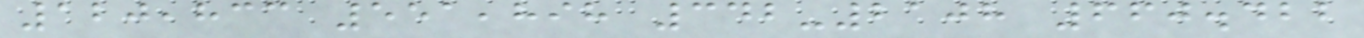120,833 551,898 342-2108 660.422
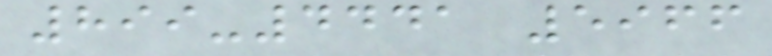899-4441 5966
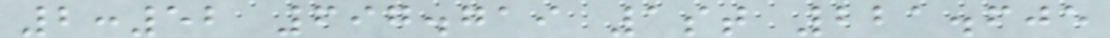2:52 697.719 1st 221.605
